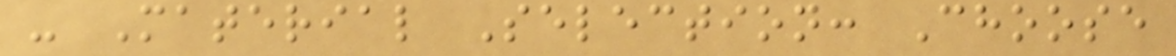- Material Selection: Choose
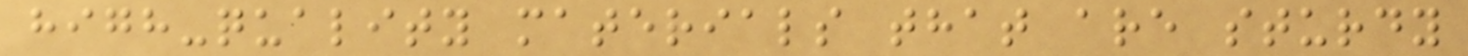high-quality materials that are sturdy
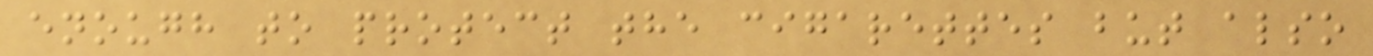enough to protect the cigarettes but also
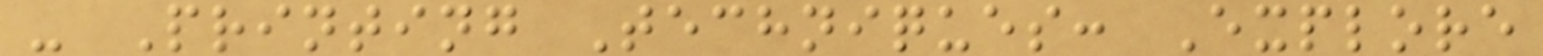- Printing Techniques: Explore
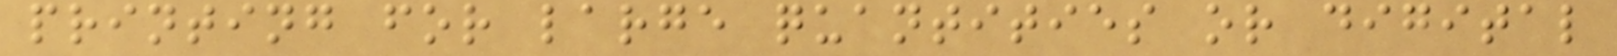printing for large quantities or digital
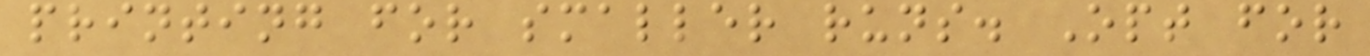printing for smaller runs. Opt for
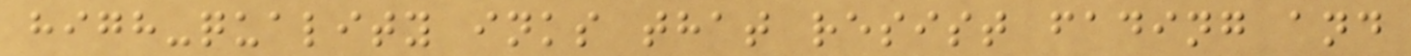high-quality inks that resist fading and
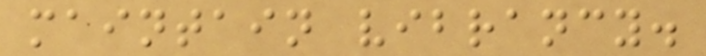maintain vibrancy.
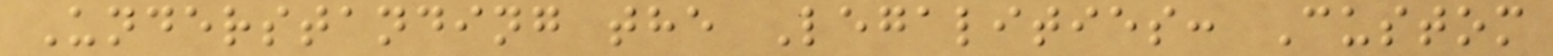Understanding the Legalities: Custom
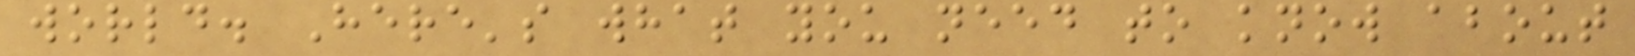world. Here's what you need to know about
